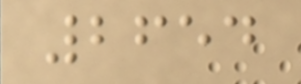2654
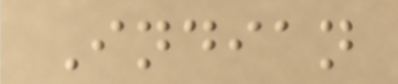Indian
